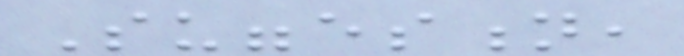Suggestion,
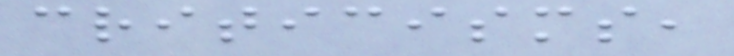criticisms,
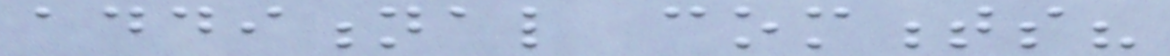additional comments?
